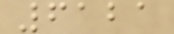6121
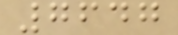7647
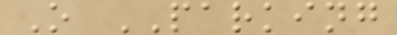O PARKING
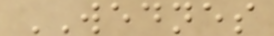WEDNES
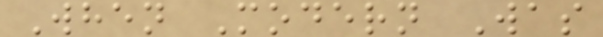When Modern Was
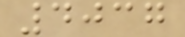4037
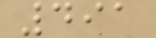491
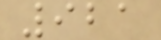921
